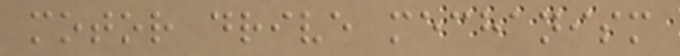motor drive mechanism
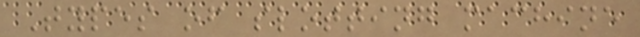Types of slotting machine
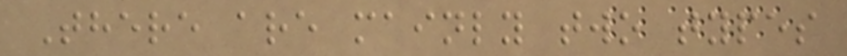There are mainly two types
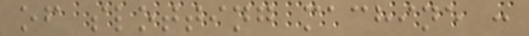of slotting machine :
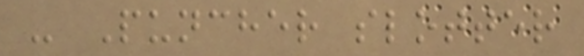- Puncher slotter
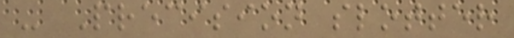- Precision slotter
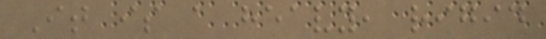It is a heavy, rigid
